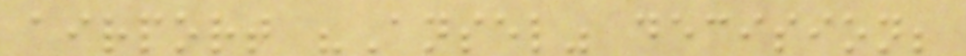airport "Ansel" decision;
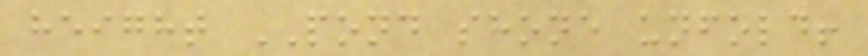height POND shone unfold!
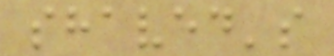shaved's
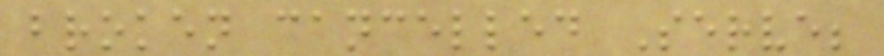broken cancelled Serve;
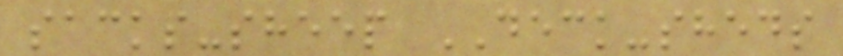sacks-sheep DECK-sheds
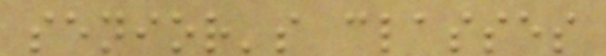senior's classes
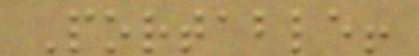Portable!
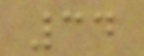34
